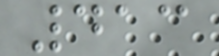413
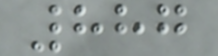887
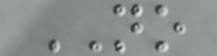NO
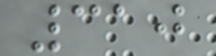310
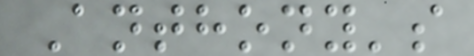Anthony's
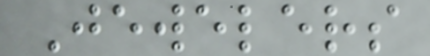Jewelers
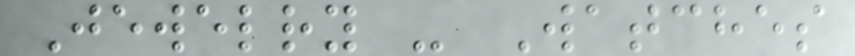Jewelry - Watches
